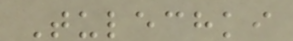Tulechki
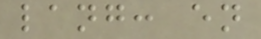lang: en
